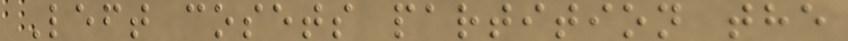Left cosets partition the
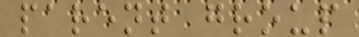parent group
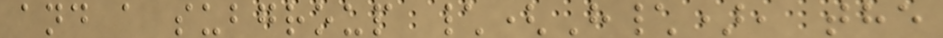and a subgroup \(H\), the
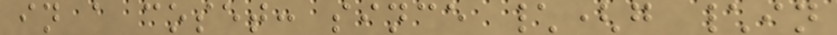in a coset: since \(g \in
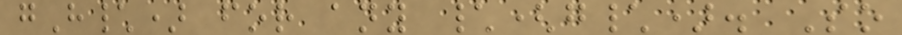gH\) for any \(g\). So
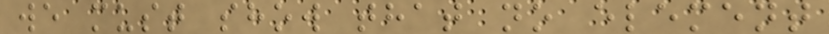we must show that no element
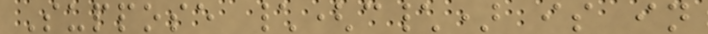Suppose \(c\) is in
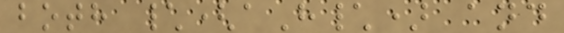both \(aH\) and
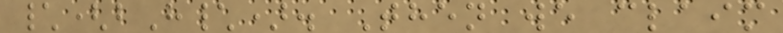\(bH\). Then we claim
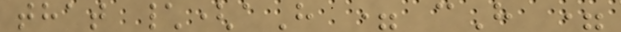that \(aH = cH =
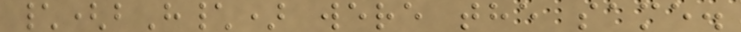\(bH\) were the same.
